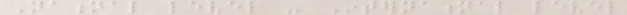National level - International level
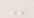-
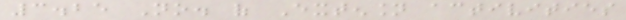3.25 No. of Extension activities
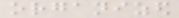organized
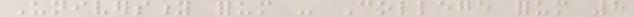University forum - College forum 8
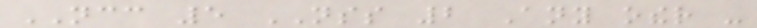NCC 5 NSS 2 Any other -
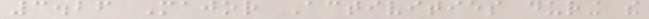3.26 Major Activities during the
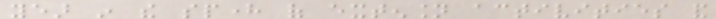year in the sphere of extension activities and
